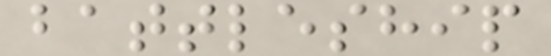battleship
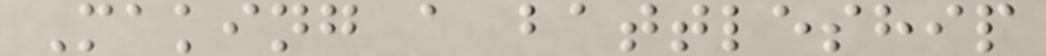Making a battleship
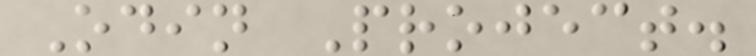Odin Project.
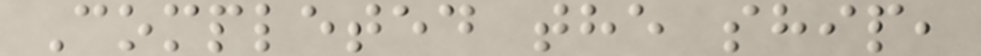Completed the ship,
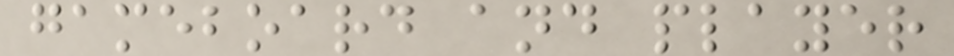gameboard and player
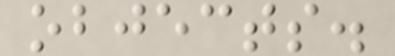objects.
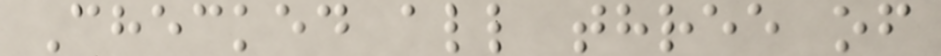Checked all three of
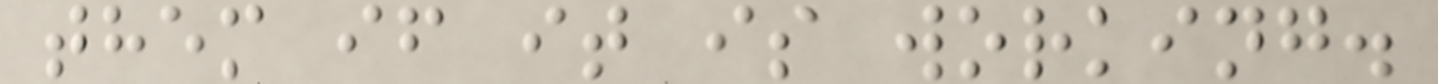them if it is working.
